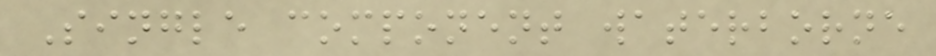Single component waterborne
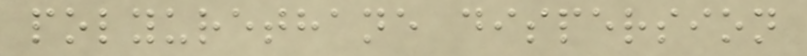polyurethane dispersion
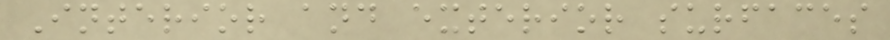Interior and exterior surfaces
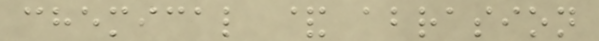chemical & abrasion
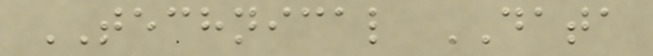TECHNICAL DATA
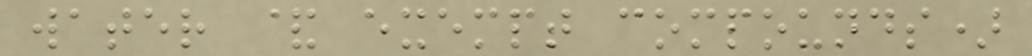water & exempt compounds)
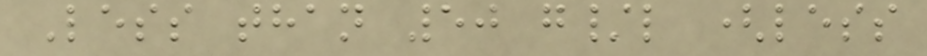Less than 50 g/l (less
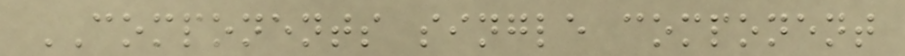COMPONENTS single component
